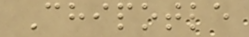Chipotle
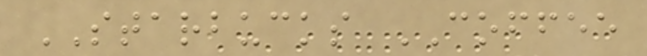STARBUCKS COFFEE
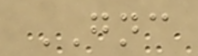GNC
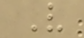V
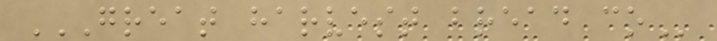GREAT HARVEST BREAD CO
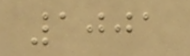1001
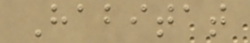Habitat
